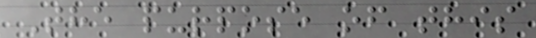The purpose of this
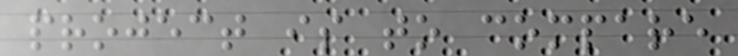project is to compare
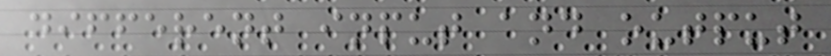different input and output
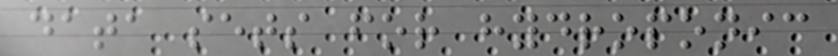data sets for hydroponic
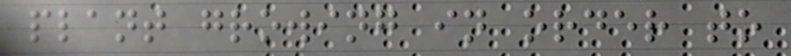plant growing in order to
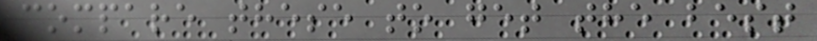compare these to get the best
